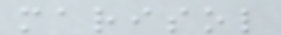marisol
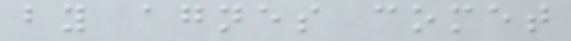by agnes comet
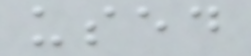used
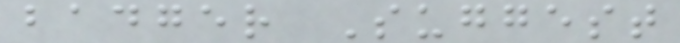badger Suggest
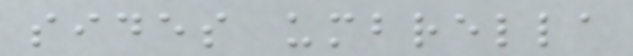sides umbrella
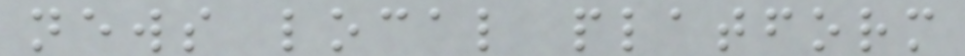news local platform
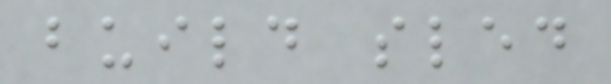build sled
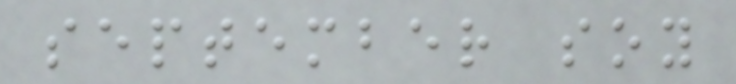september soy
